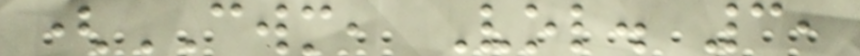(CWM, Vol. 3,
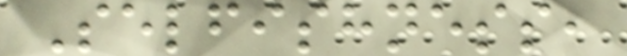Selfishness,
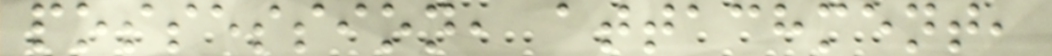possession, attachment,
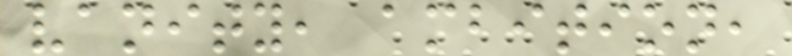vanity, ambition,
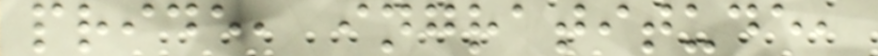pride, ingratitude,
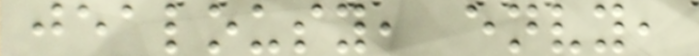jealousy, envy,
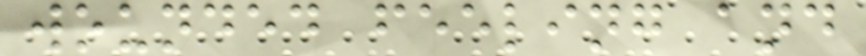wounded feeling and
